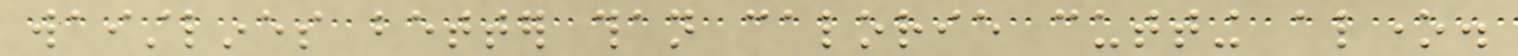waistlines better than calorie cutting alone.
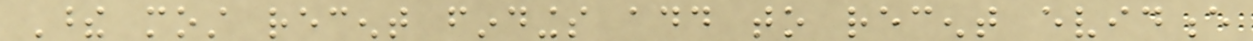These most recent findings add to recent evidence
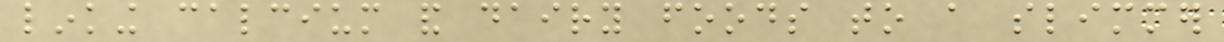linking calcium and dairy foods to a slimmer
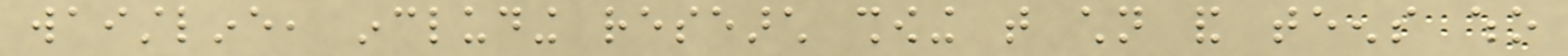waistline, including research showing that children and teens who
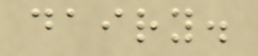dairy.
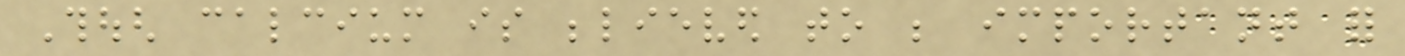Though calcium is believed to be important for
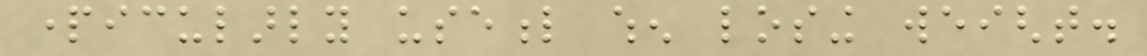particularly useful when losing weight.
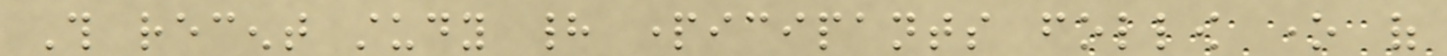This recent study had participants follow one of
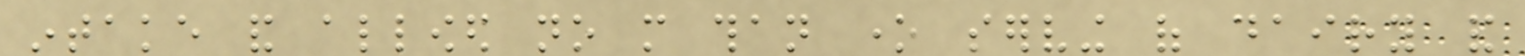intake and allowed no more than one serving of dairy and
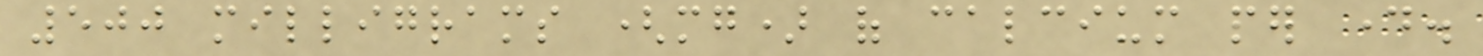500 milligrams (mg) of calcium per day.
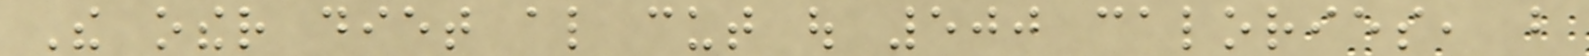The other diet also cut out 500 calories, but
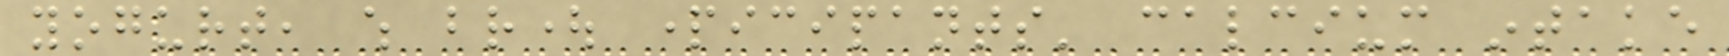yogurt, which brought participants' calcium intake
